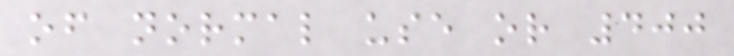of normal use or 400
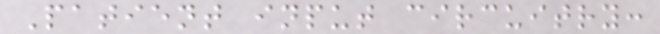Patient input circuitry:
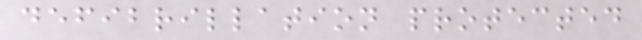defibrillation protected
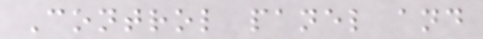Control panel and
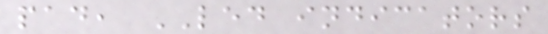pad, LED indicators
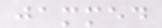jammed
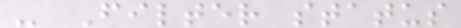- Filter status
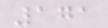171
